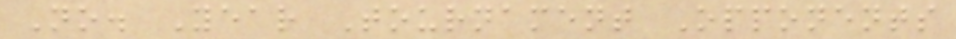No. Year Tournament Opponents
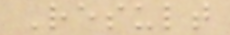Result
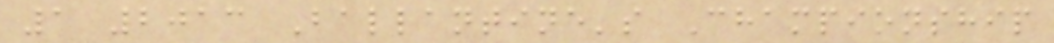1 2013 Ballantine's Championship
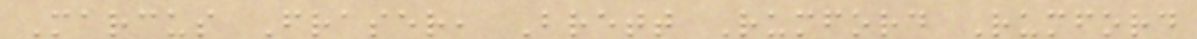Marcus Fraser, Brett Rumford Rumford
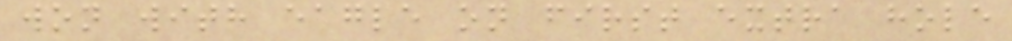won with eagle on first extra hole
